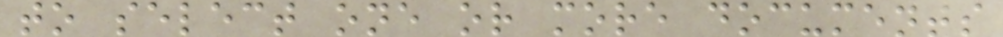to select one or more documents
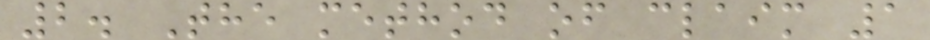2. The method of claim 1
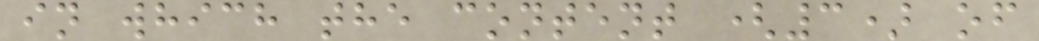in which the content (3) of
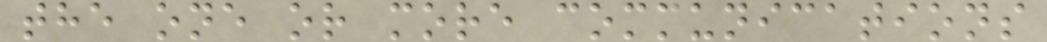the one or more communications
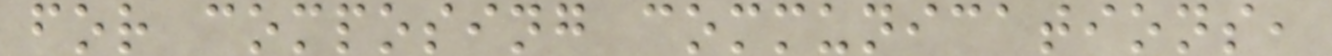for composing communications,
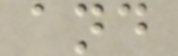and
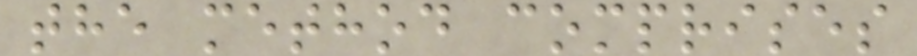the method comprises
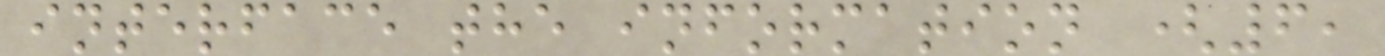interface the information (6,
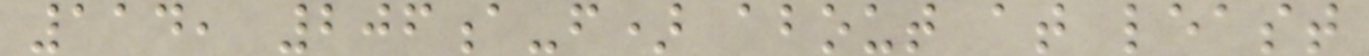114, 206a-f) about at least
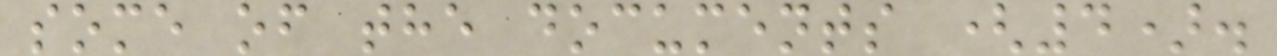some of the documents (4).
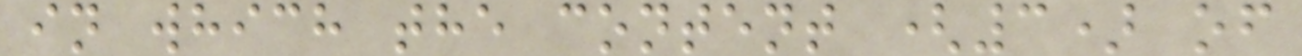in which the content (3) of
